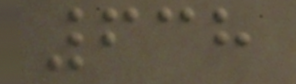638
